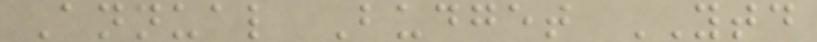Annual Budget YTD
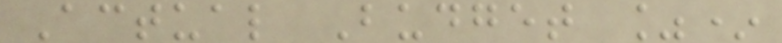Actual Budget %*
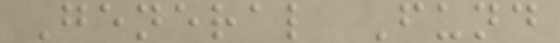General Fund
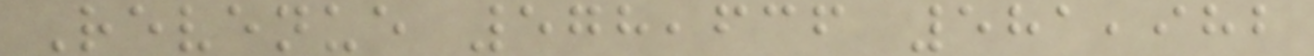Revenue 578,636 581,982
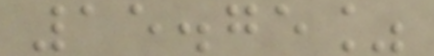15.75%
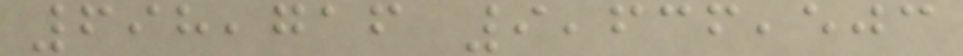698,716 9,636,503
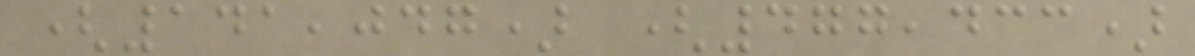(141,047) (477,433)
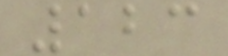123
